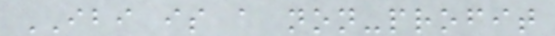IBI is a non-profit
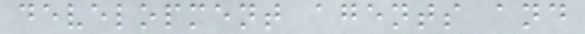development agents and
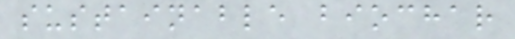sustainable biochar
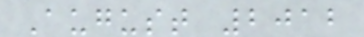August 2012
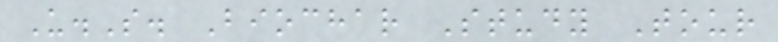U.S. Biochar Study Tour
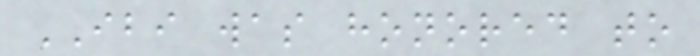IBI was honored to
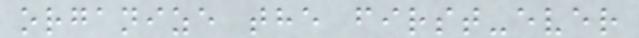organize the first-ever
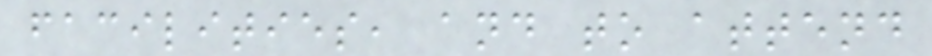facilities, and to attend
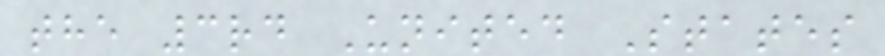the 3rd United States
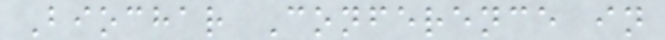Biochar Conference in
